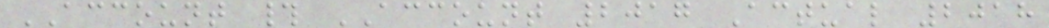ACCOUNT # ACCOUNT 2017 Actual 2018
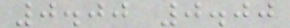0.00 0.00
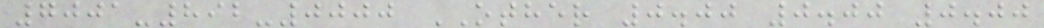7001-892-0000 OTHER 0.00 0.00 0.00
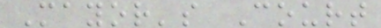Mayor's Court
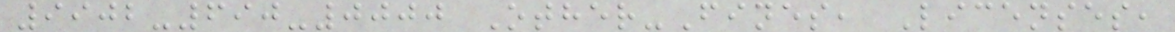9902-690-0000 Other-Fines, Licenses,
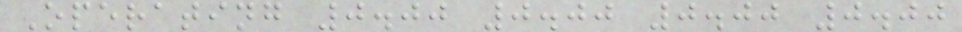Operating 0.00 0.00 0.00 0.00
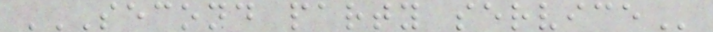SECOND PARTY SERVICE
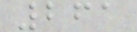261
